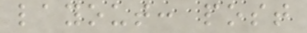layout: post
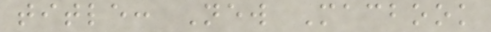title: New Macbook
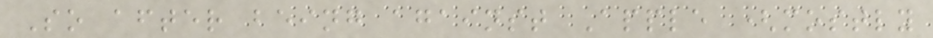So after being against Apple (mostly
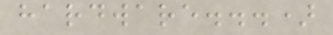hardware...)
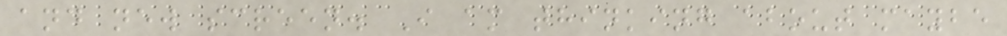and new screen. I am thinking about maybe
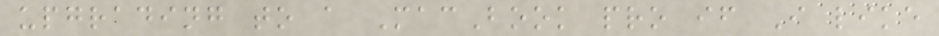upgrading to a MacBook pro if I like
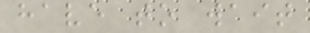have to wait
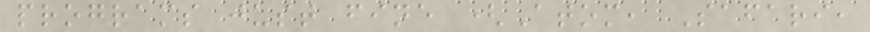programs just fine (Atom, Safari,
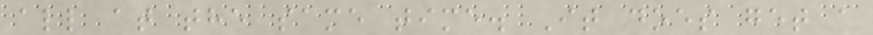all at the same time. It does get a
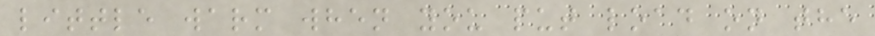little warm when you put load on the
